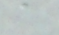a
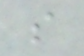s
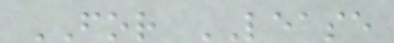FOR LEASE
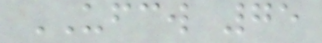UFCW 75
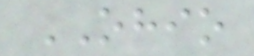OHIO
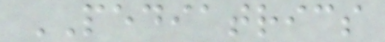PEDIATRICS
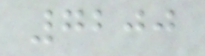7200
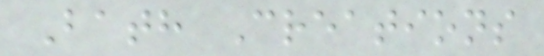Bath Creations
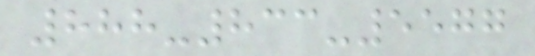888-833-5577
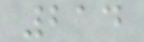214
